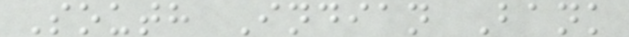South Indian Bank
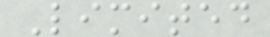Limited
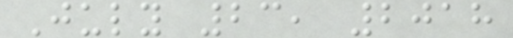July 23, 2018
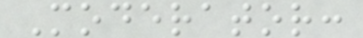Moderator:
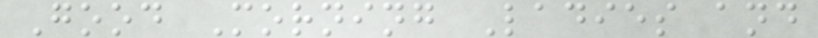Good Morning Ladies and
